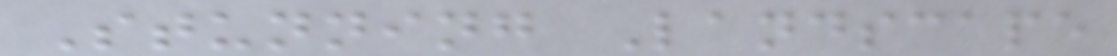Stunning Landscape
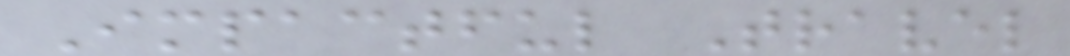Impactful Travel
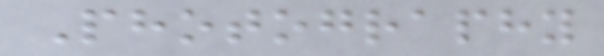Photography
